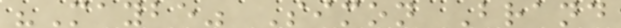"Maybe" Simon Brand
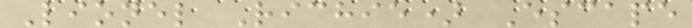Lionel Richie) Escape
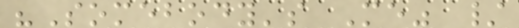"Somebody's Me" /
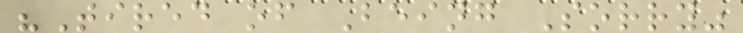"Tired of Being Sorry"
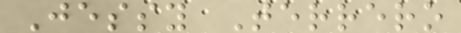Jessy Terrero
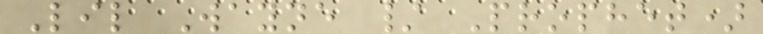Lil Wayne / Prophet)
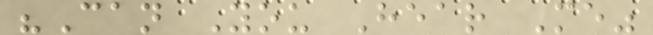"Can You Hear Me"
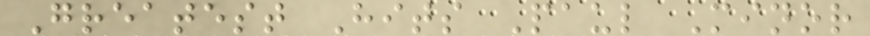Greatest Hits Paul Minor
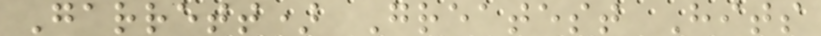Garrett) Greatest Hits
